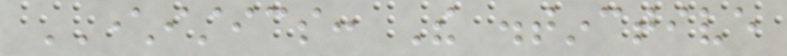CHARACTERISTICS: The distinctive
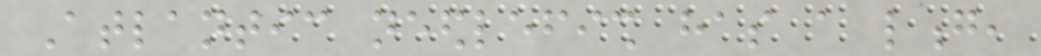Atlantic needlefish has a long,
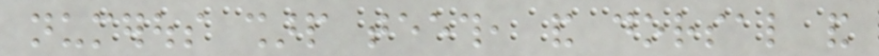numerous sharp teeth, and dorsal and
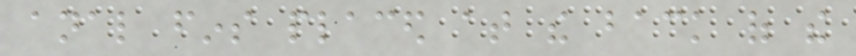anal fins placed at the back of the
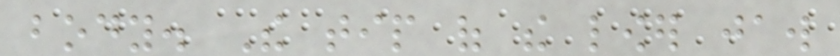body. The tip of the lower jaw
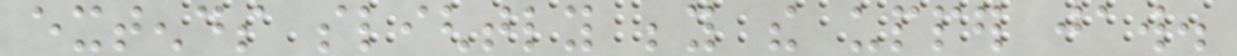extends slightly beyond the upper jaw.
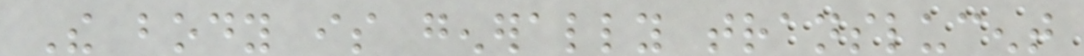The body is generally translucent
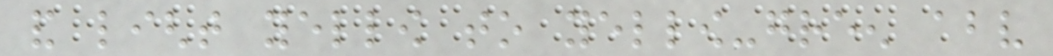and light yellow to yellow-green above
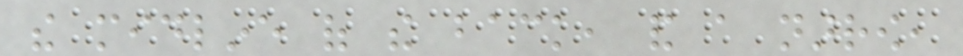the midline of the back, and a narrow,
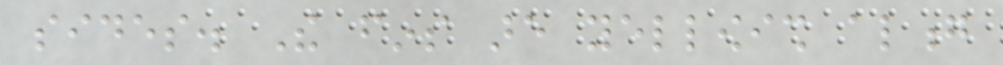sides. The fins are yellowish along
